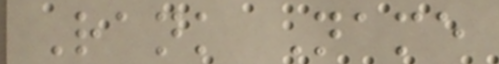Rank Name
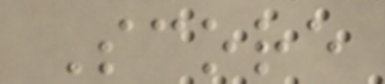Score
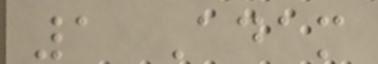1 Adam
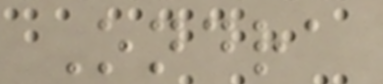Ondra
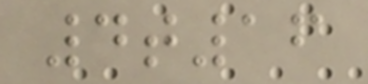4t16
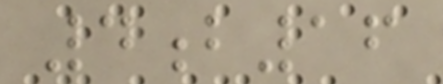4b16
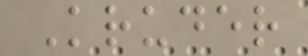Kruder
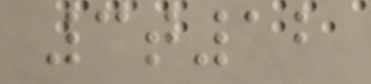3t12
